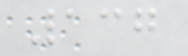137
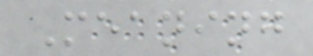Meaning
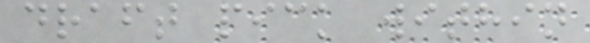draft pick within
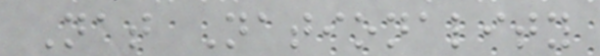Nat Nationality
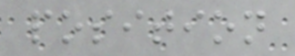position
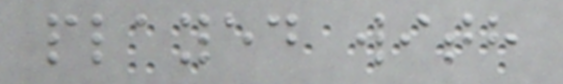played with
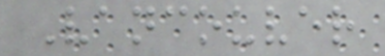Vancouver
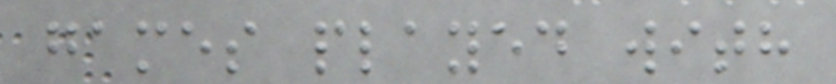games played with
